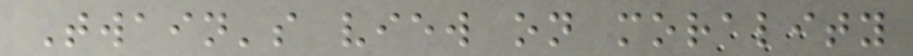Twain's view on morality
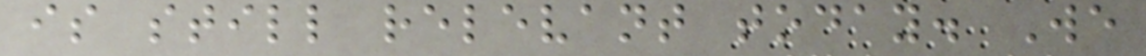is still relevant today. We
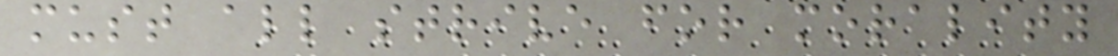must all strive for morality
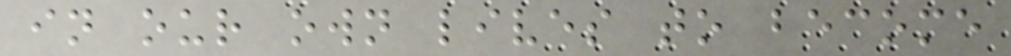in our own lives to become
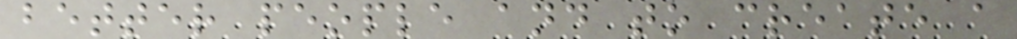better people and to create a
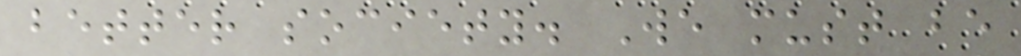better society. We must be
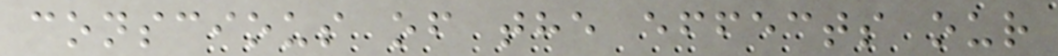conscious of the effects our
